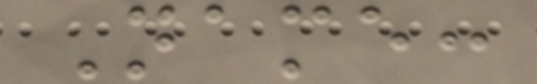Name:
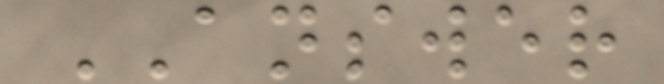ANSWER
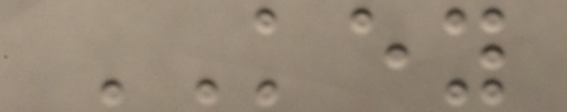KEY
